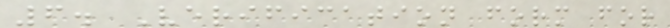6. Verification form for
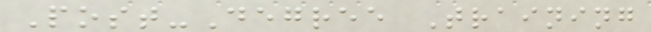Post-Degree Training
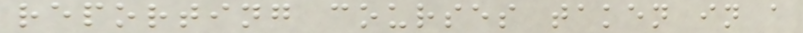reporting courses taken in a
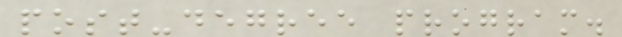post-degree program.
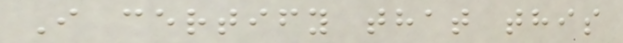I certify that this
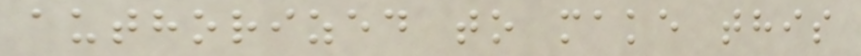authorized to make this
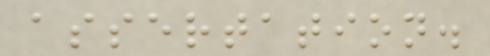assertation.
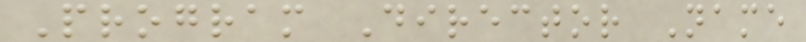Program Director Name
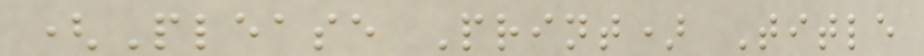(Please Print) Title
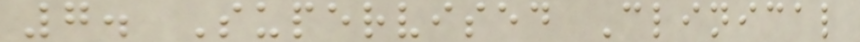7. Supervised Clinical
